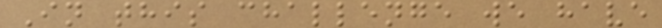In this challenge we have
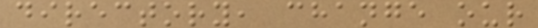directory, change our
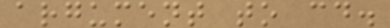argument to cd.
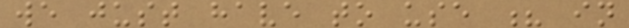we just have to use ? in
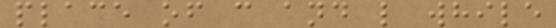place of c and l while
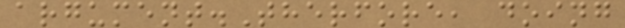argument.Therfore, doing
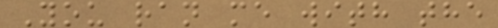You ran me with the
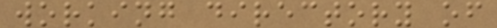working directory of
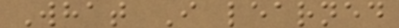What I learned
